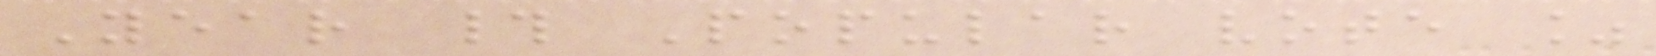Year # Popular vote %
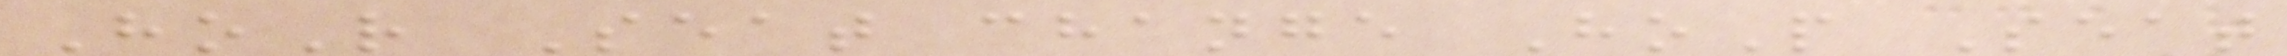HoR Seat change HoP Seat
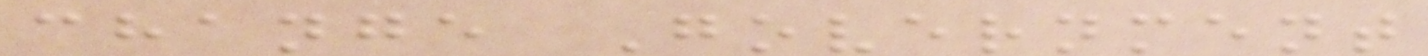change Government
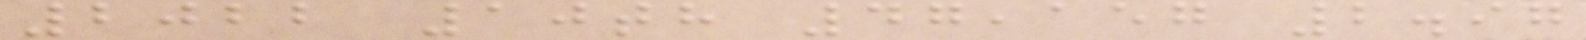2022 10th 47,157 2.97
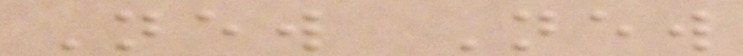New New
